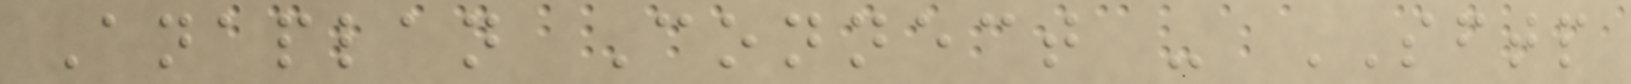Anaplan Connect - SFTP
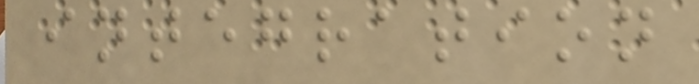integration
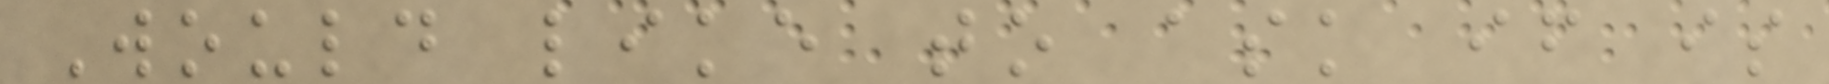Would like to ask if is
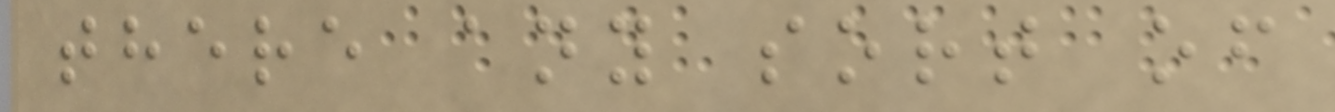there any sort of
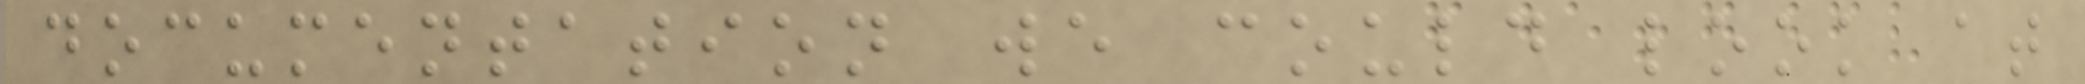documentation we could look at
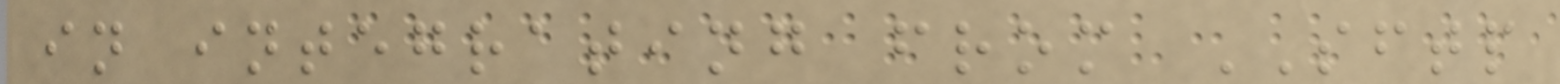in integrating from SFTP
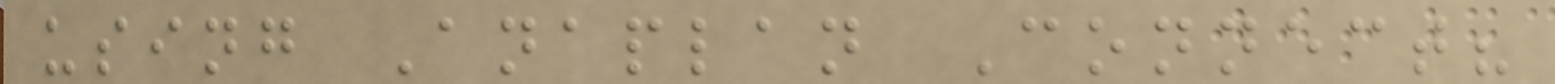using Anaplan Connect?
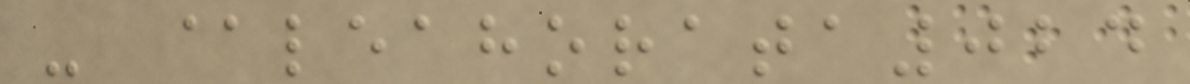- @leahorata024
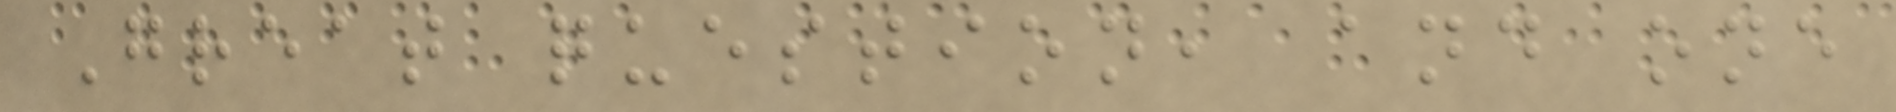Great question, and one
